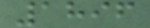1896
